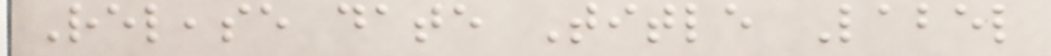Release date Title Label
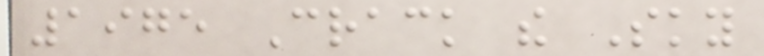1975 Crack the Sky
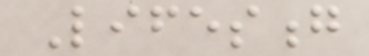Lifesong
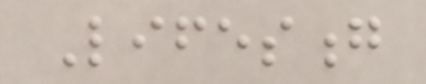Lifesong
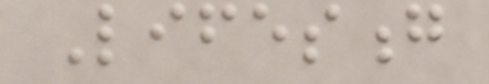Lifesong
